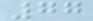77
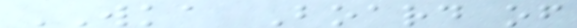WKA Board of
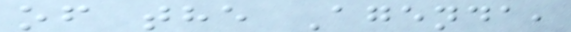of the Agenda,
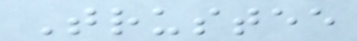Trustee
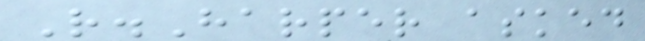R.Harper asked
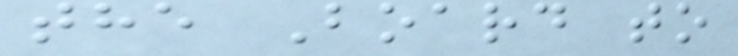the Board to
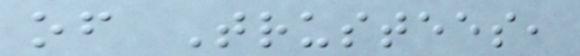of Trustees,
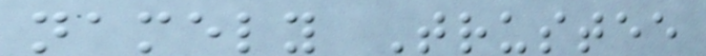namely Trustee
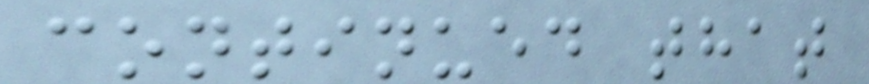continued that
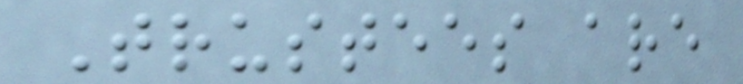Trustees are
